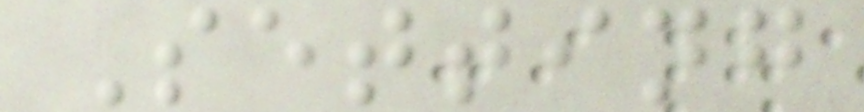Setting
